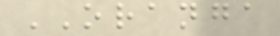ORANGA
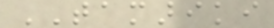TAMARIKI
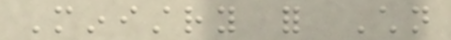Ministry for Children
